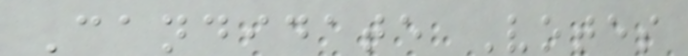Candidate Votes
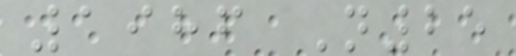1986 N25
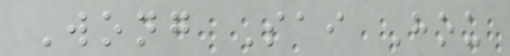Wong Sai Hou
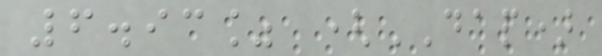6.93% (DAP)
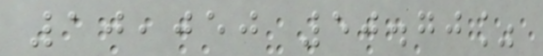10,050 50.70%
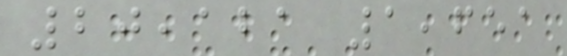20,121 1,651
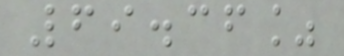69.36%
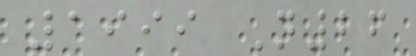1999 N26
